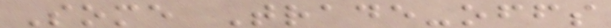Some Trade-offs
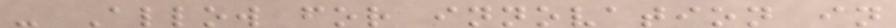- Allow for innovation in
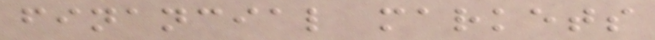financial markets
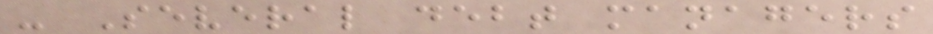- Several debt managers
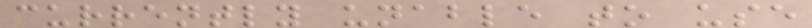currently unable to use
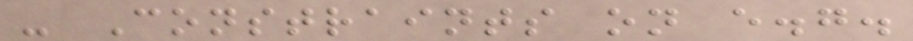- Constraints on e.g.
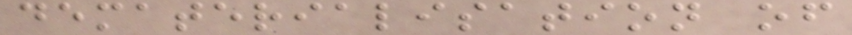dematerialisation of
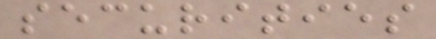securities
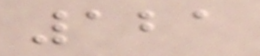121
